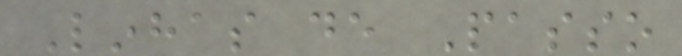Linhas de Passo
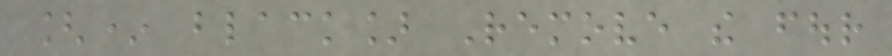[* black] Remove the four
